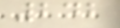242
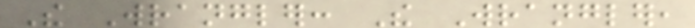The Wrangler: The Wrangler,
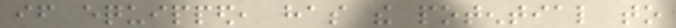if equipped, has the potential to
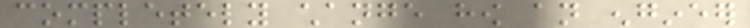completely change how an engineer
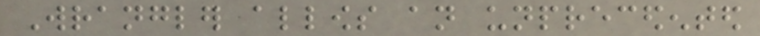Wrangler allows an unprecedented
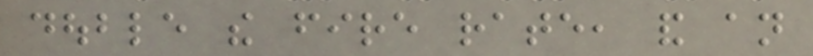double the fire rate, and an
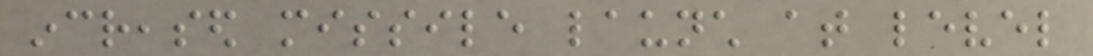increased missile launch at level
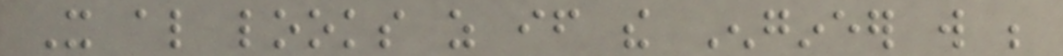It also looks as if the Engineer will be
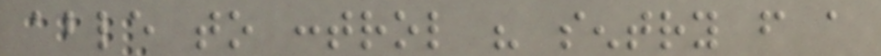able to control his sentry from a
